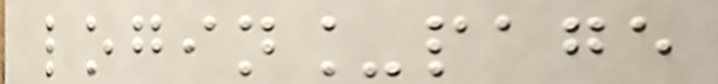login_page
